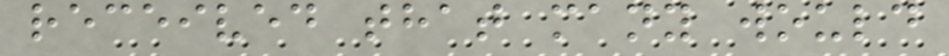received that many would
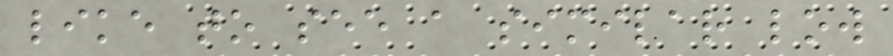like to see a similar low
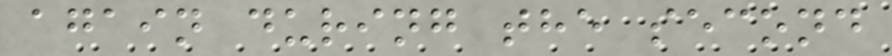again during the second
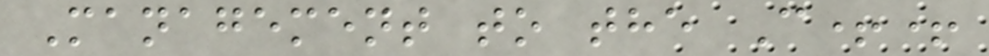Management to the C++
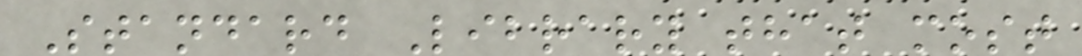Standard Library that most
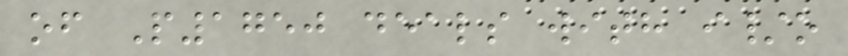of P1750 deals with i/o
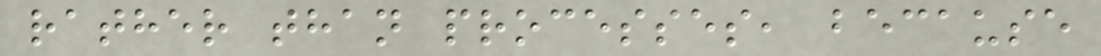rather than processes, because
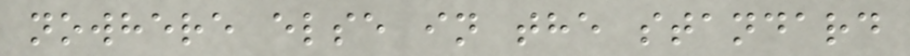nowhere else in the standard
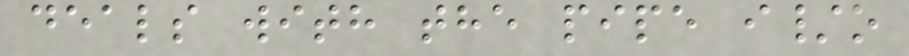deals with the pipe i/o
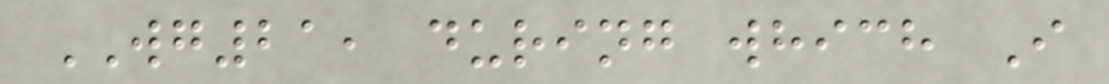WG21, during which I
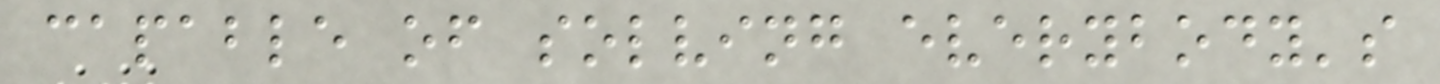capable of solving everybody's
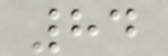84
